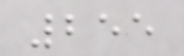255
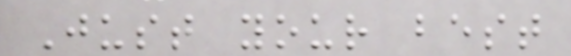Just your best
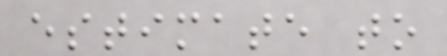estimate to
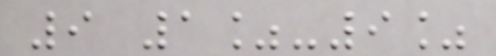9 1%-9%
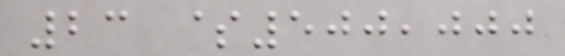23 $500,000
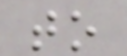to
